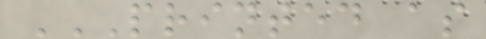PRINTED AS
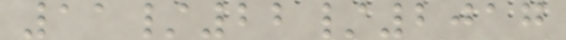11/22/2017
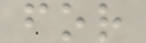for
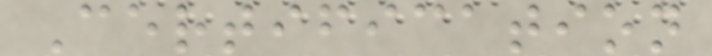Certification
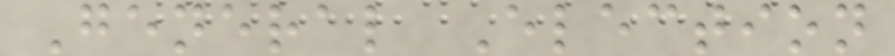General Election
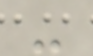-
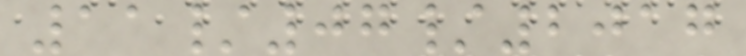11/07/2017
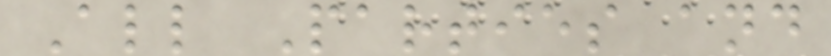All Parties and
